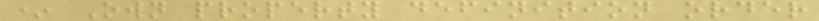* Own property definition order
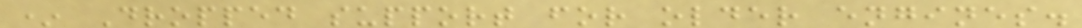* Dropped support for older engines.
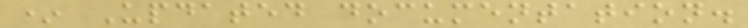* Updated documentation.
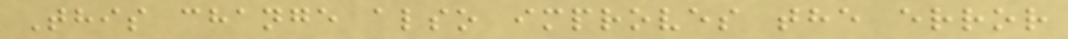This change also improves the error
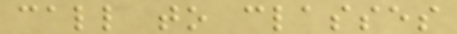call to classes
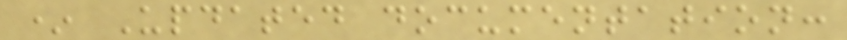* Updated documentation:
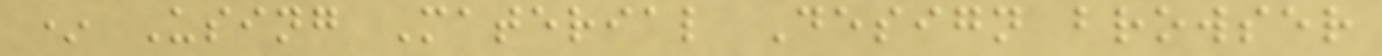* Using Material Design browser
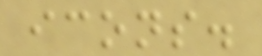icons.
